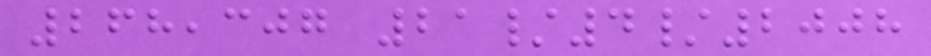268,307 21/4/2008
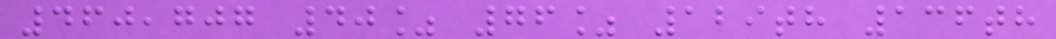460,707 40% 76% 129th 136th
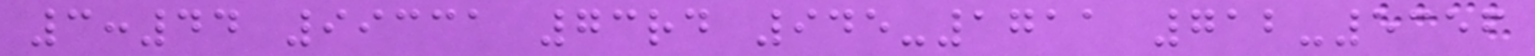3:44 99331 73rd 945-1711 712-5356
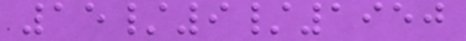15/9/1950
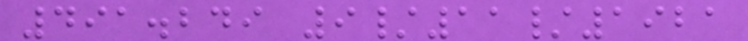491.249 9/11/1921
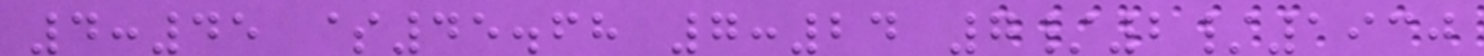4:45 $45.68 7:24 7/2/1930
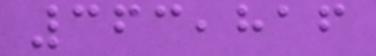363,816
